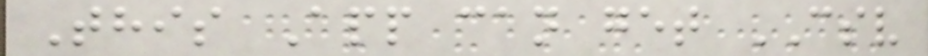This App can get CSV
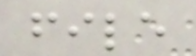file
